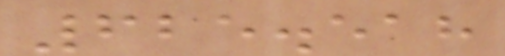625.518
